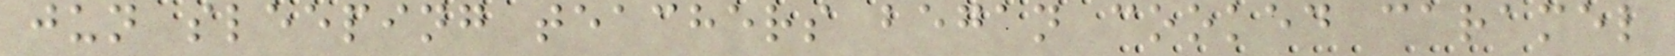jun sleeping teachers began cooked caramel
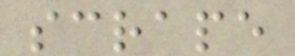scrape
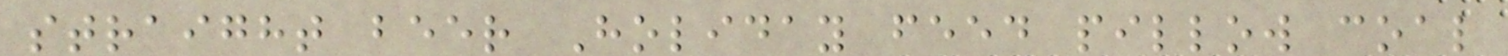straight beer Holiday feed pillow coal
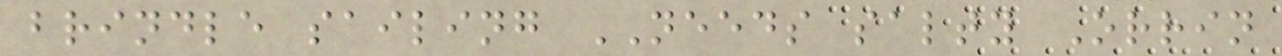brindle sailing NEEDS salty Orrin
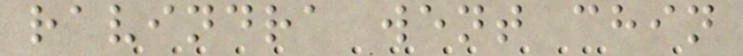ravindra went chin
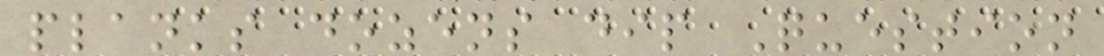planks dozens dip Question
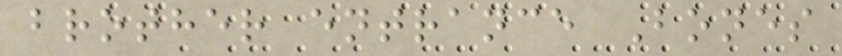brother entrance Bones
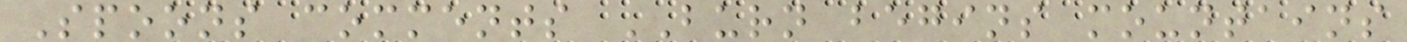Spoons comments BURN begins mountains
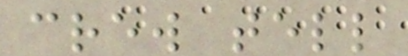crew tell
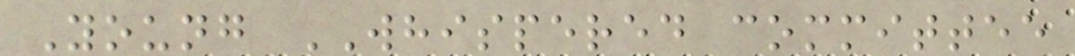Young WHISPERED committee
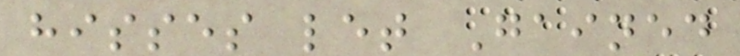hisses let Gained
